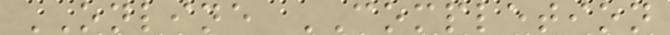ONLINE COMPLETION
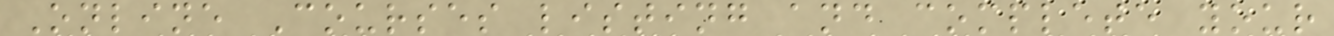Online Courses listing and complete your
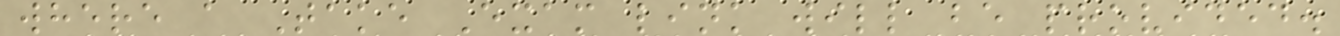where a Take Exam link will be provided.
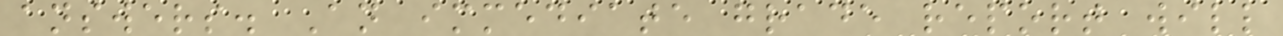answers. An immediate grade report will
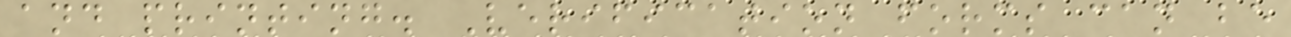and printing. Verification forms can be
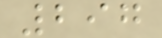297
